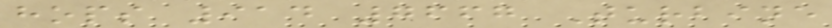hops 914 7667 Turbine
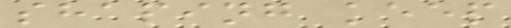shaping keep
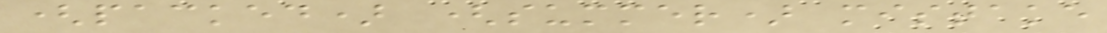(packed) (summer) mistake
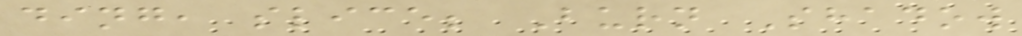ding, slice; Burn Shadow
